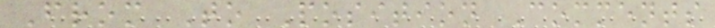From To Position Comments
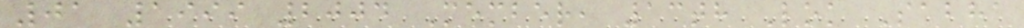01 1999 2004 Member, 13th Lok Sabha
